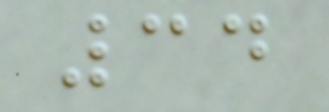34
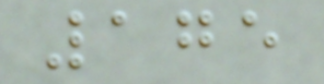175
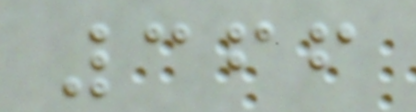366
